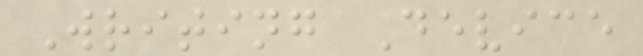Writing Device
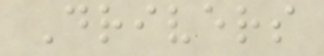Drivers
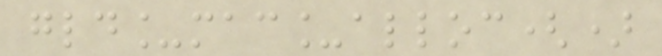gld_mac_alloc()
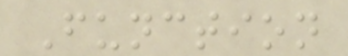Function
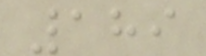189
